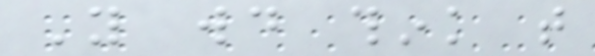You would think that
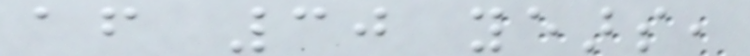after 30 years,
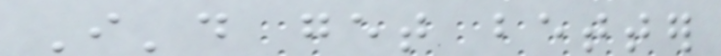I'd get better
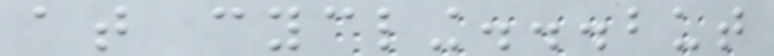at cycling...but
